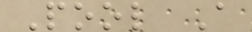Pool A
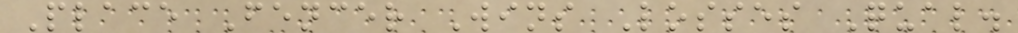Place Fencer Wins Losses Qual.
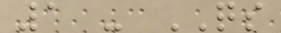1 - QS
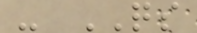- QS
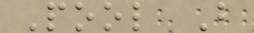Pool B
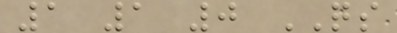1 1 0 QS
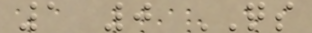1 0 QS
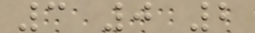3 0 2
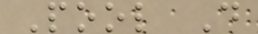Pool D
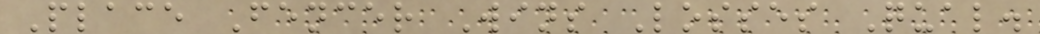Place Fencer Wins Losses Qual.
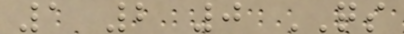1 2 0 QS
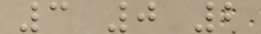3 0 2
